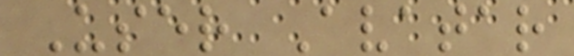User Avatar
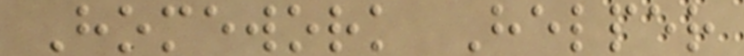Homework Helper
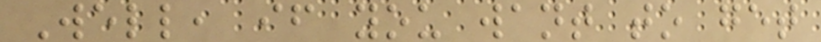Well, if you want to get
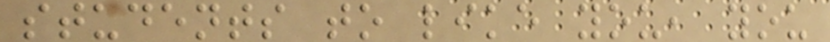students to like you, you
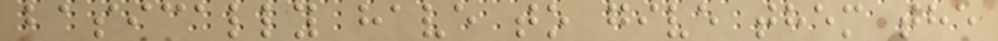basically have to give them the
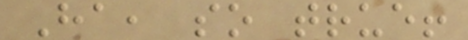Ha, so true!
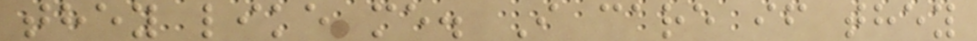they like me. I care if they
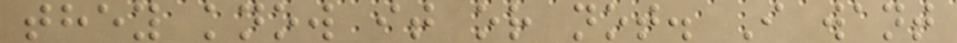they know it or not. I want
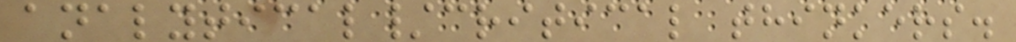analytical/critical thinkers.
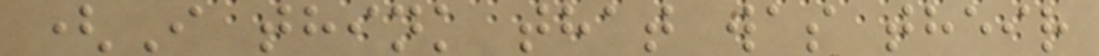(I think that was their
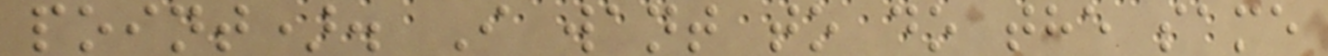point). I want to do the same
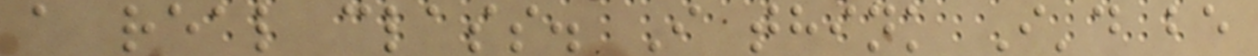a real class. I think I'd be
